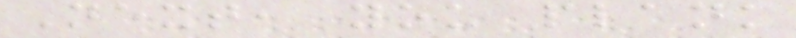Next, you plank
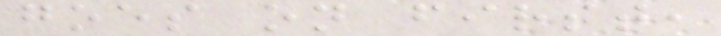goes on first,
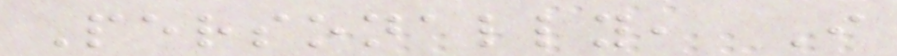Personally, I
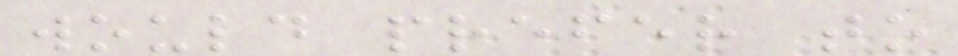would prefer to
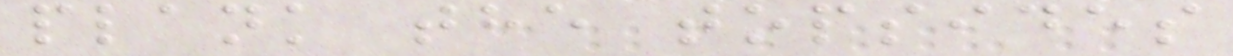plank the topsides
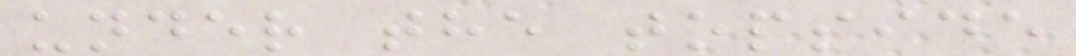under the topside
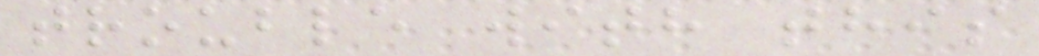trouble with this
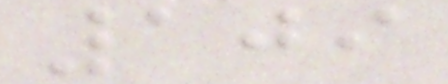109
